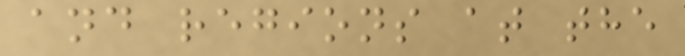and regions at the
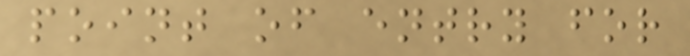point of entry for
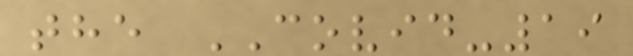the COVID-19
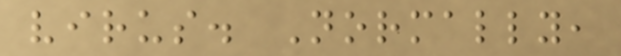virus. Normally,
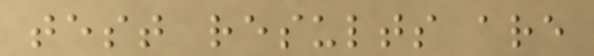test results are
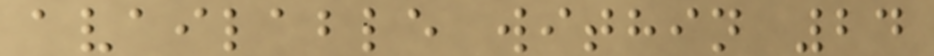available within 24
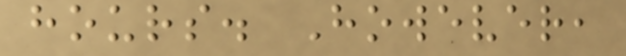hours. However,
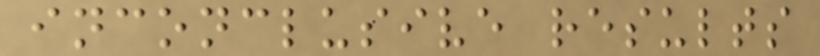inconclusive results
